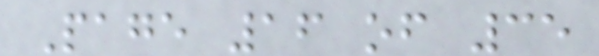Page 16 of 35
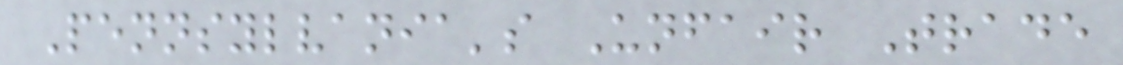Pennsylvania's Unfair Trade
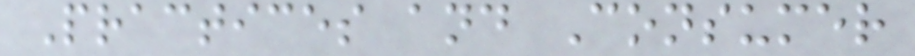Practices and Consumer
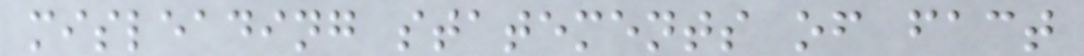misleading statements of fact
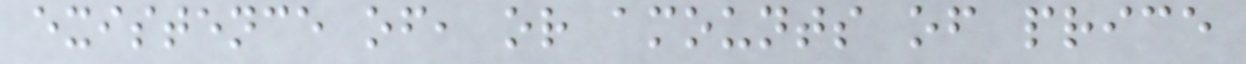existence of, or amounts of price
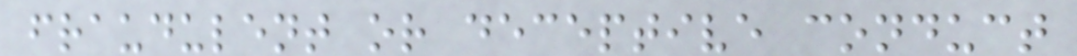fraudulent or deceptive conduct
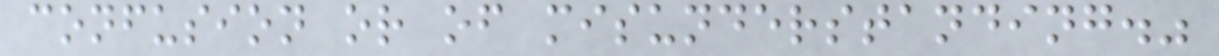confusion or of misunderstanding."
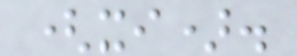(xi).
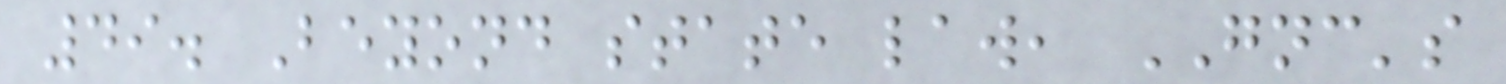49. Beyond state law, GNC's
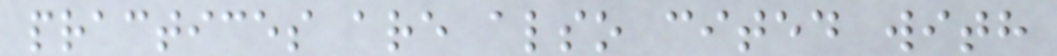practices are also cited with
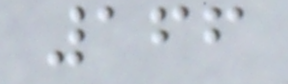166
